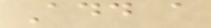Add a
